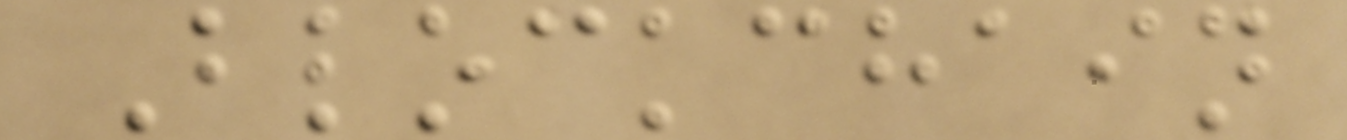Blockchain
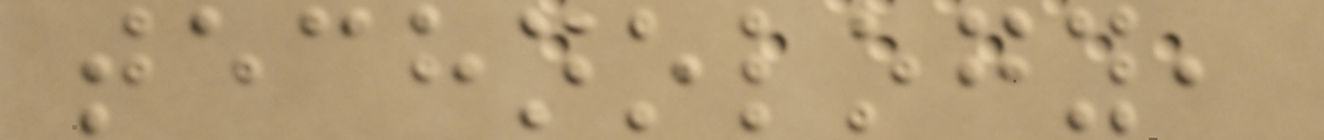technology,
